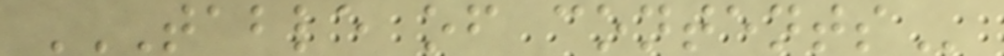TABLE OF CONTENTS
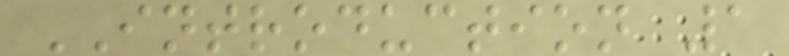INTRODUCTION 1
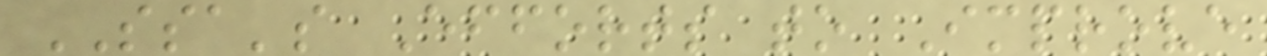SSA's Efforts to Improve
